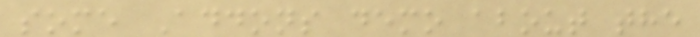some Addons demo about the
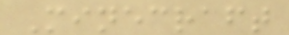Minecraft
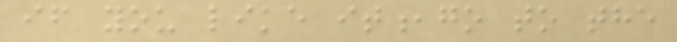if you like it,go to the
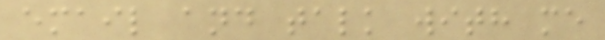email and talk with me
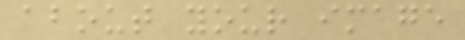about your image
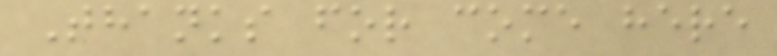Thanks for come here
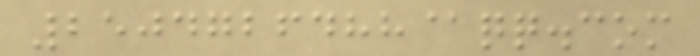2504726488@qq.com
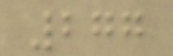277
